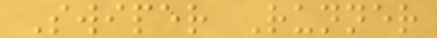Swiper Runner
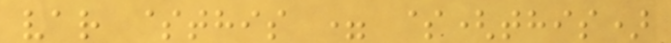var $this = $(this)
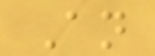An
